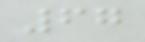67
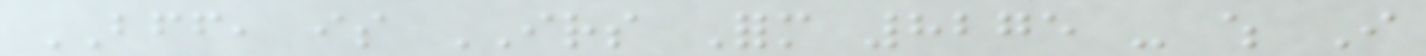BFF, is IRS Form 8275 - which I
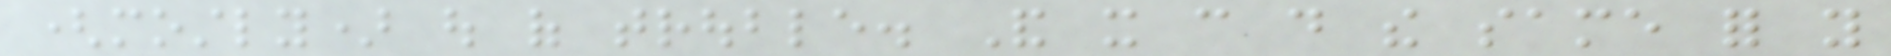(mostly) out of trouble. And it can do the same for you
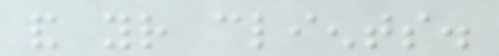and your clients.
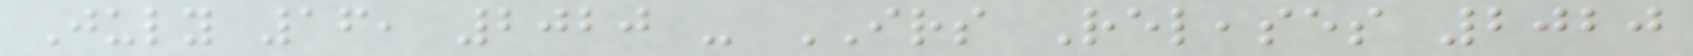July 16, 2020 - IRS Releases 2020
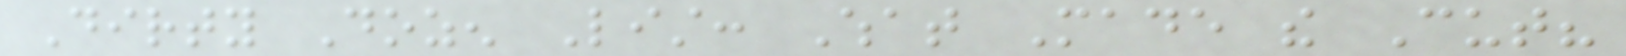Dirty Dozen List: What Made the Cut?
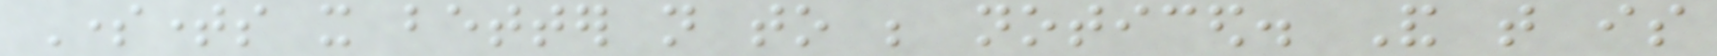Sometimes it better not to be noticed. And that is
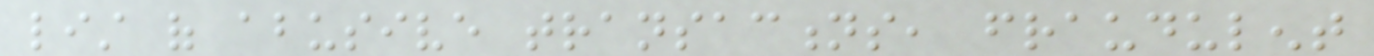list of abusive transactions, fraudulent
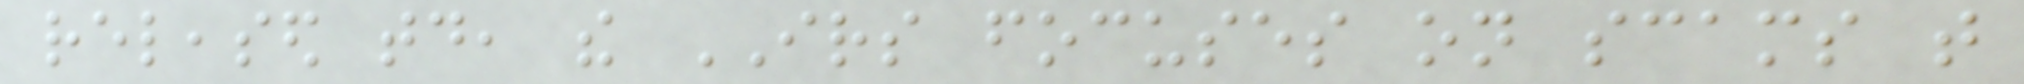released today, the IRS focuses on scams that
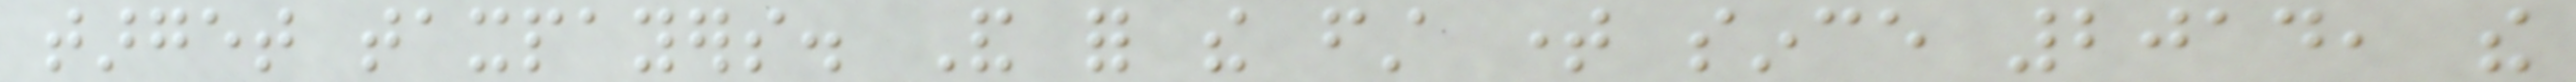target taxpayers. And for the first time since 2014, the
